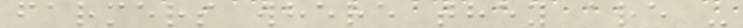farmers where they are -
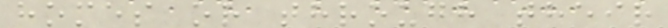homes or through their
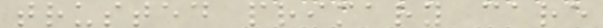trusted primary care
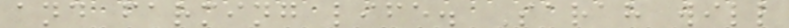and farming life. Sarah will
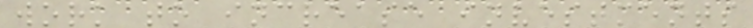work to increase investments
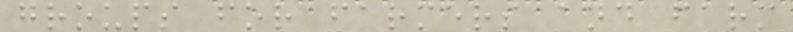groups for farmers and farm
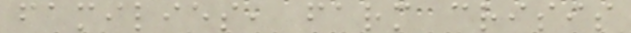families, farm crisis
